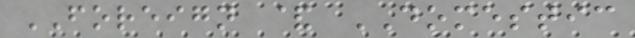FOREIGN & DOMESTIC
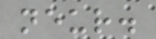neur.
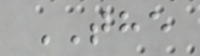THE
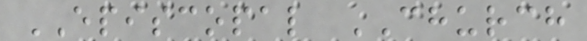EPISCOPAL CHURCH
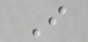I
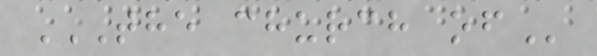THE CHURCH OF
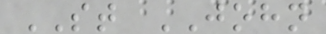ST JOHN
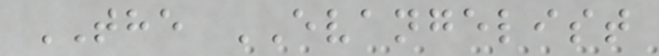THE EVANGELIST
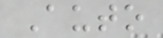Auto
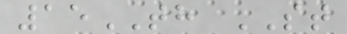15TH ST
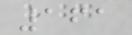161
